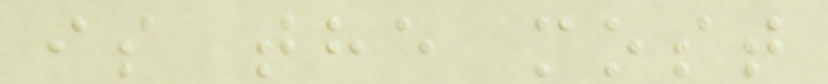is the most
